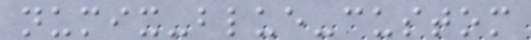numix-blue-custom
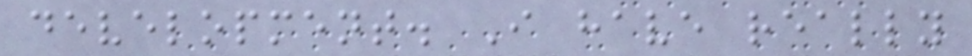development. I have really
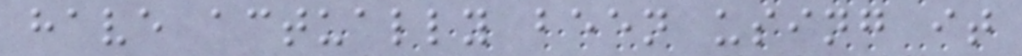have actually been using it
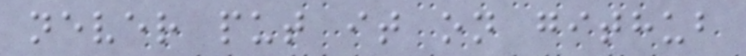never put it on github
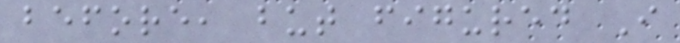before, but figured I
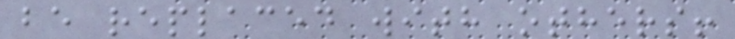be replaced with others!
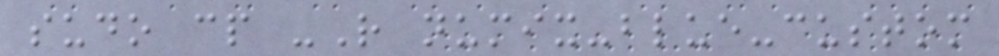sudo cp -R numix-blue-custom
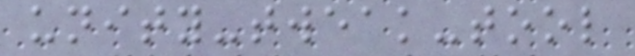unity-tweak-tool
